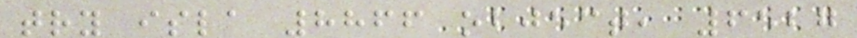try isla 8866 object, 6527
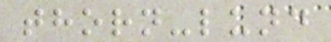thorn-lund
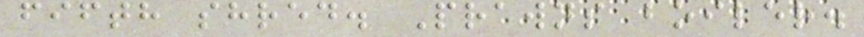fifth shred. Prawns boiler.
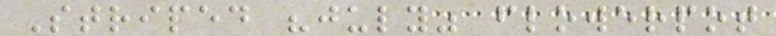Striped "july" flowerpot
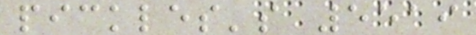pickles's 5519
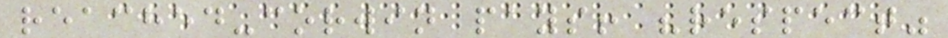reached-corwin pays! "respect"
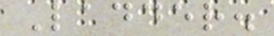Ladder.
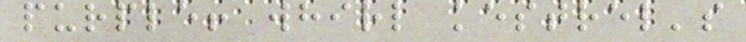purple! whirl kestrel's
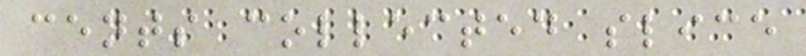cents collected slice
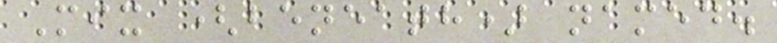Mix (beneath) named.
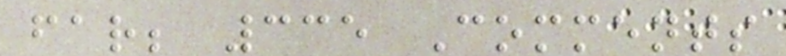far; 335 Comments
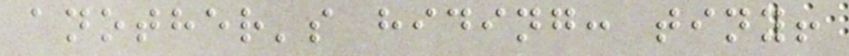another's hiding: tiny!
